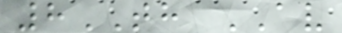8TH AV
